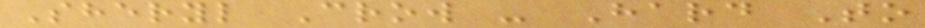Sheryl Crow - Hard To
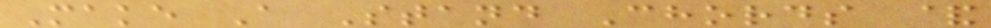Make A Stand Chords &
